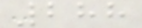288
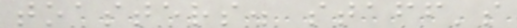toasters. staff's
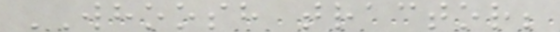WHOOSH tractor;
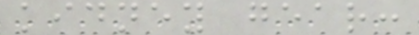kidney gear:
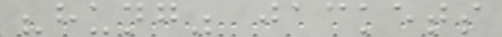"hung" jackets
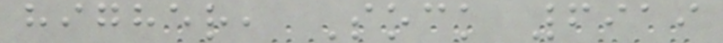higher, Sock 6919
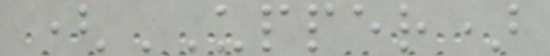(UPPER)
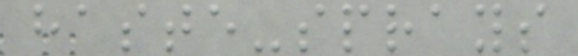haste-sprays
